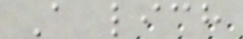A lich
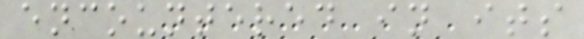encountered in its
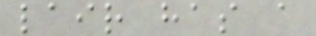lair has a
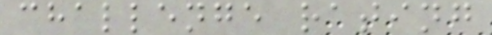challenge rating
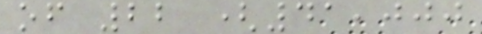of 22 (41,000
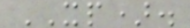XP).
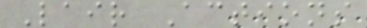Lair Actions
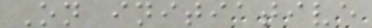On initiative
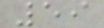59
